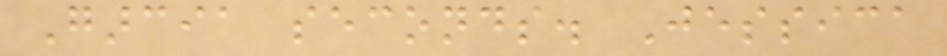Garcia seconds. Jessica
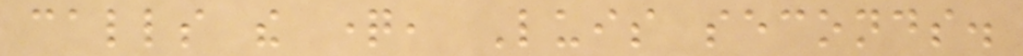calls the question, Luis seconds.
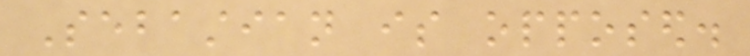Sebastian is opposed.
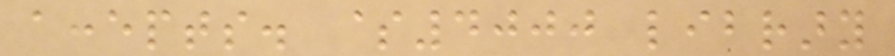accepts. $4000 library
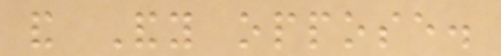and Andy oppose.
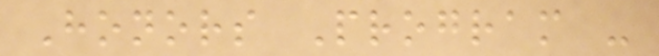Honors Program -
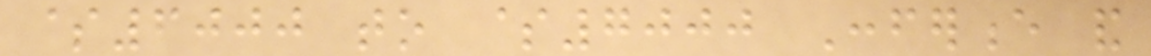$6000 to $7000 Conference and
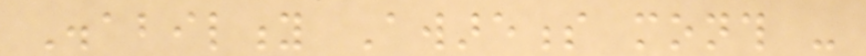Disability Awareness month -
